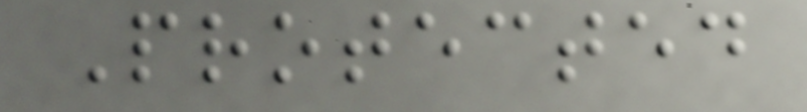Protected
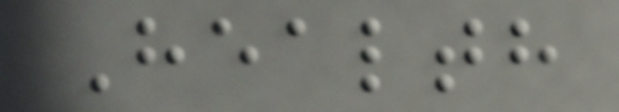Health
